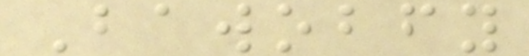Bawobfy
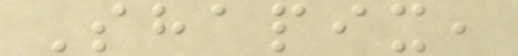Shapix,
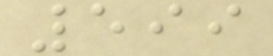599
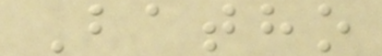Batho
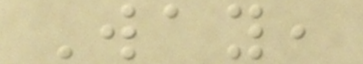Way,
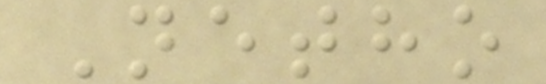Netho
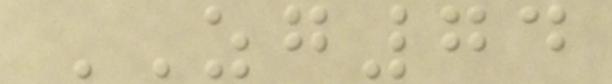ZG74
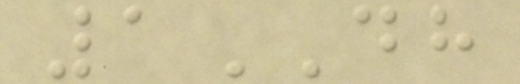1DH
